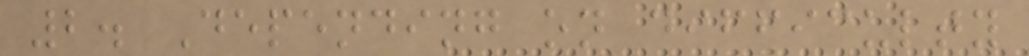2. Depending on difficulty
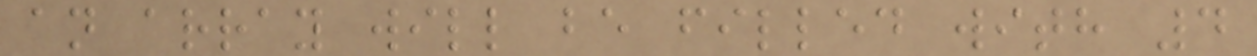an array will be filled with 4
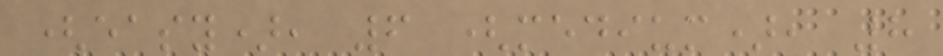(easy), 6 (medium), 8
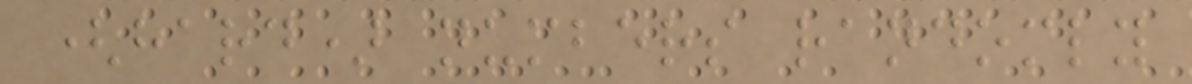(hard) numbers randomly
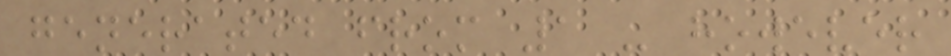generated from 1 - however
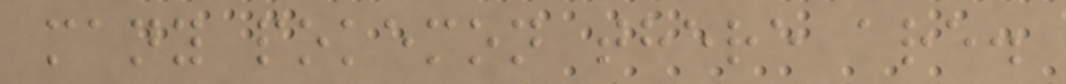many pokemon there are.
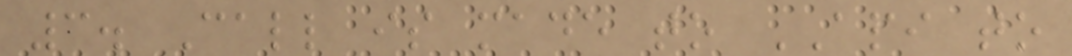3. Call is made to API to
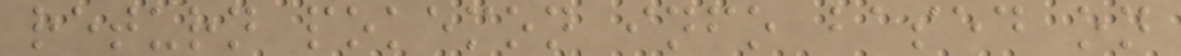return pokemon info based on
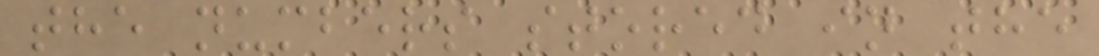the numbers stored in the
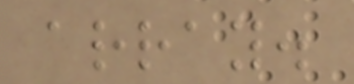array.
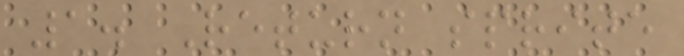1. Return sprite
